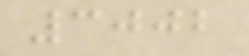3002
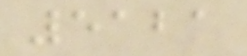5121
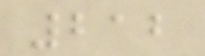212
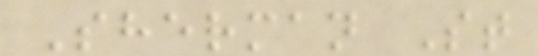Sherman St
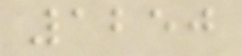1250
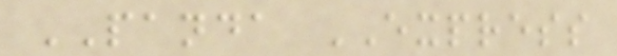PANDA EXPRESS
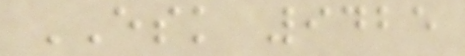ESK 9425
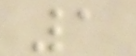1
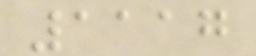1117
